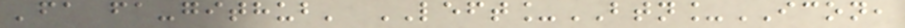'fa fa-github' LEFT_BTN_ICON,
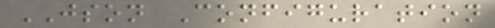JSON Configuration
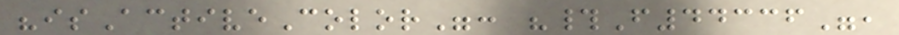"isActiveColor": "#F44336",
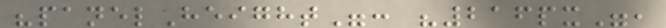"panelHeight": "216px",
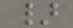}
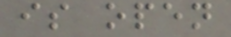is open
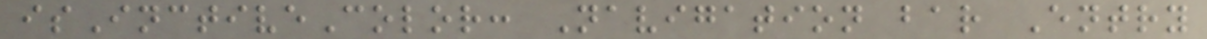isInctiveColor: Navigation bar Entry
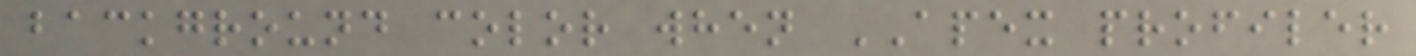background color when APEX profiler
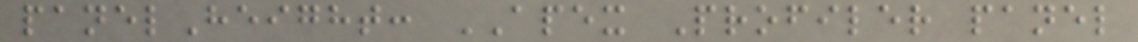panelHeight: APEX Profiler panel
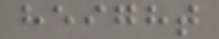height
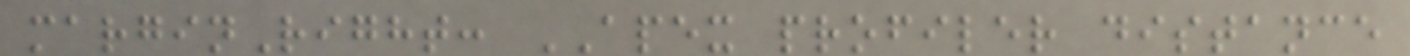marginRight: APEX profiler distance
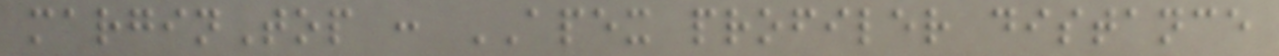marginTop : APEX profiler distance
